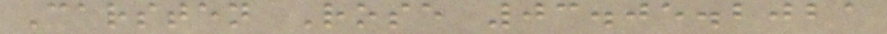Carsten Rose 03.05.2021
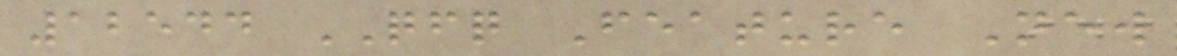12544 QFQ Feature New
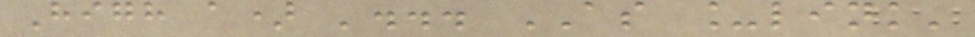High a) '... AS _link'
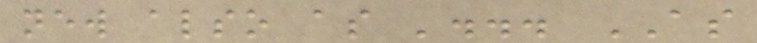new also as '... AS
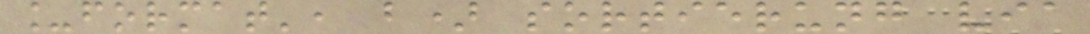_format', b) sortierung via
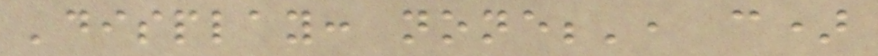'display: none;', c)
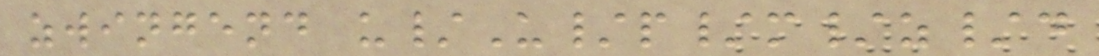zwingend u/U/p/m/z/d
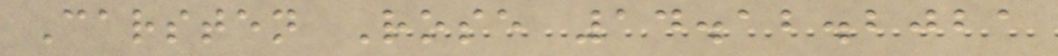Carsten Rose 14.12.2021
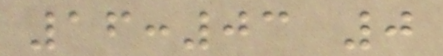16:03 0
